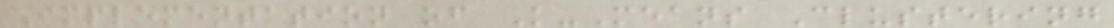Implementation of K-Means Clustering
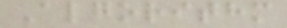Algorithm
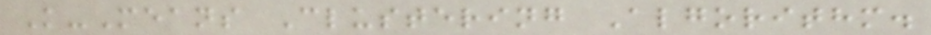K-Means Clustering Algorithm.
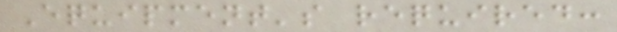Equipment's required:
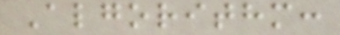Algorithm:
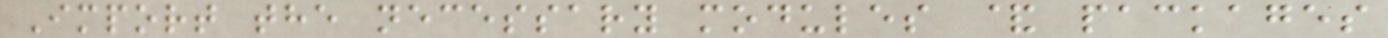Import the necessary modules & packages
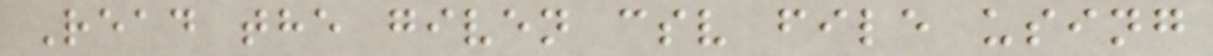Read the given csv file using
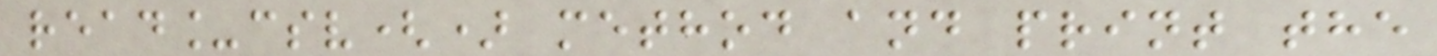read_csv() method and print the
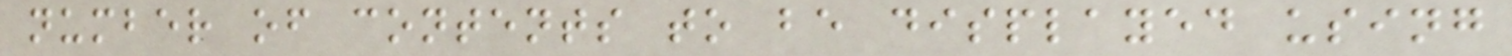number of contents to be displayed using
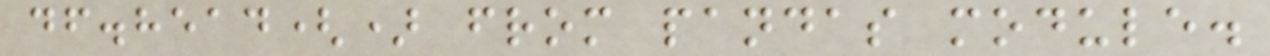df.head() from pandas module.
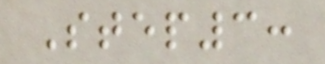Step3:
